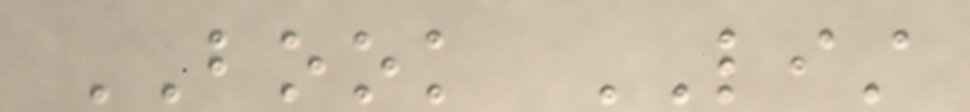BOOK LIST
